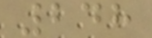248
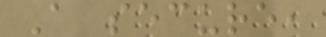A secure,
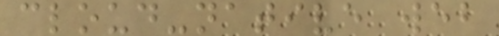cloud-native web
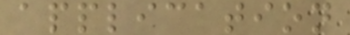application
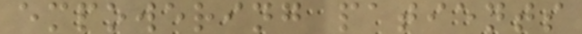empowering patients
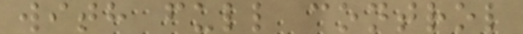with full control
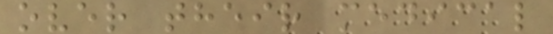over their medical
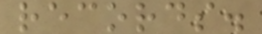records.
